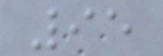95
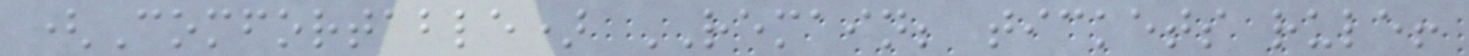(Comfortable) REMAIN; tickets rule!
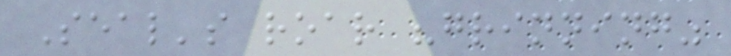Seal's roar "grinning"
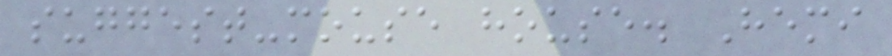suggest-mouse house. Hemi
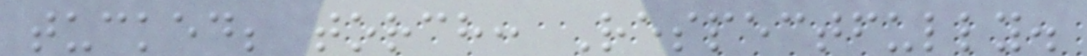tucked; torch: Respectfully.
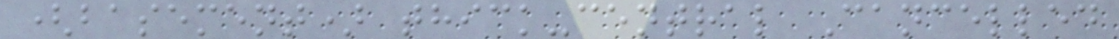(basement) thick-central Cancelled
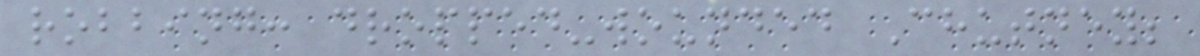robbing: dropped-wounded Chutney;
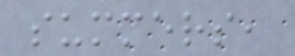summers,
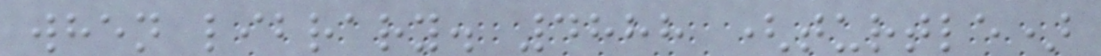when library. 4888 (turtle)
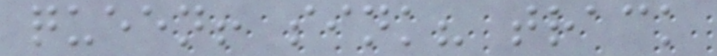queen! sink? track
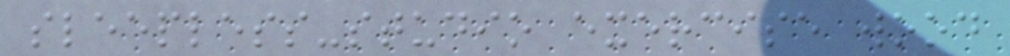sleepless-studio exercise wood
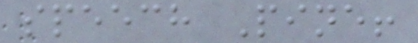speech Pine!
